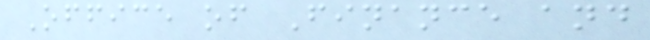Office of Finance and
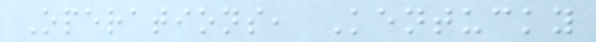Operations, Kentucky
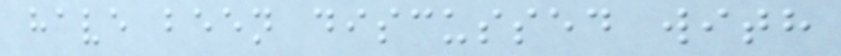have been discussed with
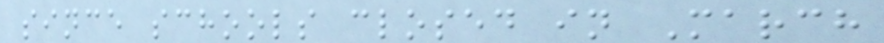since schools closed in March
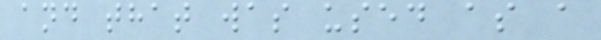and that was used as a
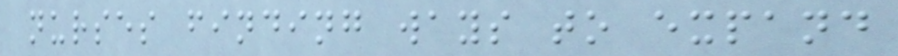nurses finding ways to expand
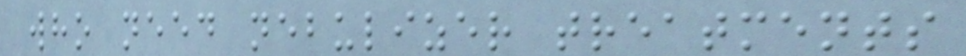who need nebulizer treatments
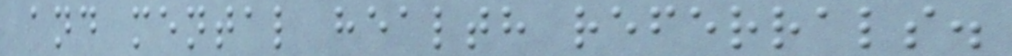and mental health referrals.
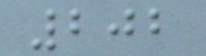202
